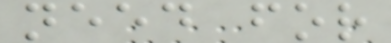need for
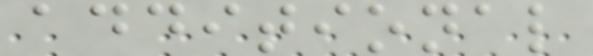additional
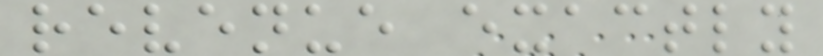revenue exactly
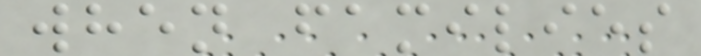when families
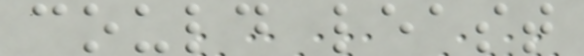could least
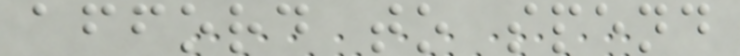afford to spend
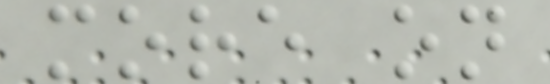more on
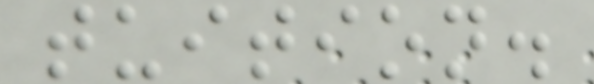tuition.
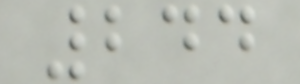244
